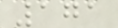171
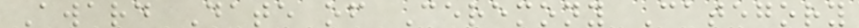Award Date of Ceremony Category
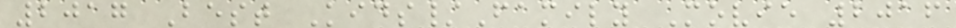2017 Best Kids/Family Movie 2016
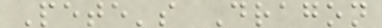Pete's Dragon
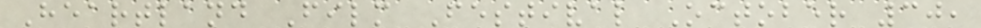Heartland Film Festival October 30,
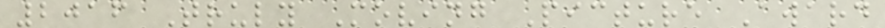2016 Truly Moving Picture Award
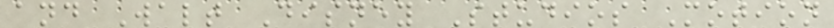and Walt Disney Studios Motion
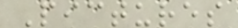Pictures
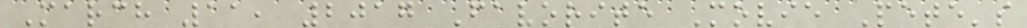March 11, 2017 Favorite Movie Pete's
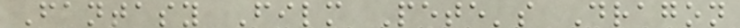Fantasy Film Pete's Dragon
